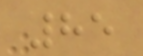85
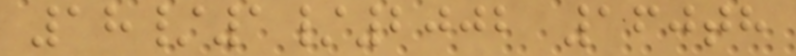18/1/2002 160th
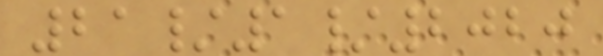21/1/2020
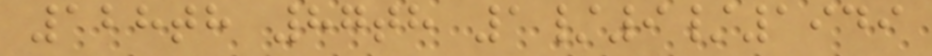128th 87th 1/9/1949
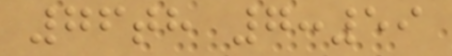76th 7:59
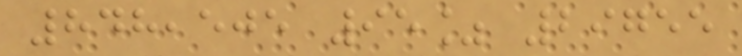848,505 95% 29755
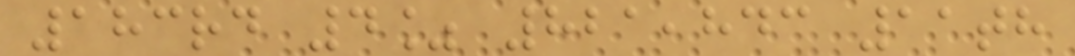183rd 4% 821,843 11th
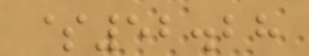$52.28
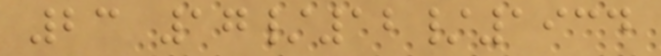23 17/12/1934
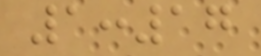1:17
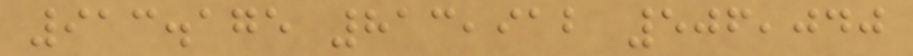913.175 813,912 506,040
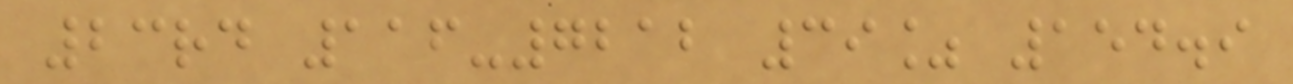23rd 116-7212 39% 154.9
